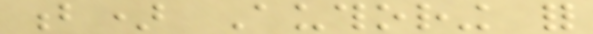b) Authoring for
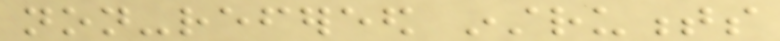non-refereed instruments
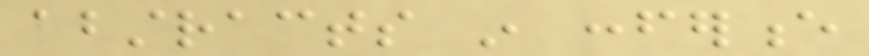abstracts in conference
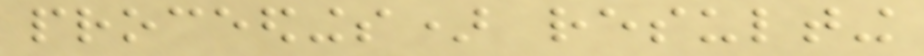proceedings) resulting
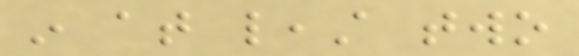in at least two
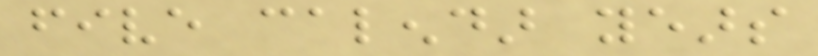five calendar years
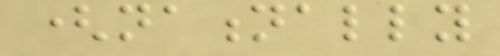(nationally
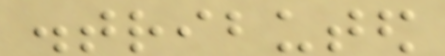distributed
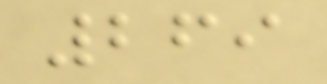269
